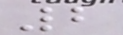2
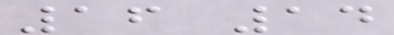16 14
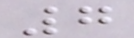7
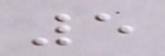5
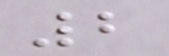2
